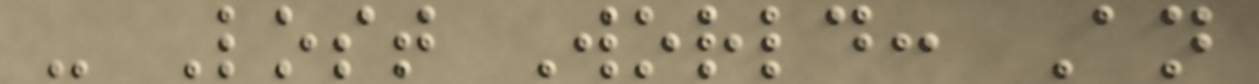- Lost World: An
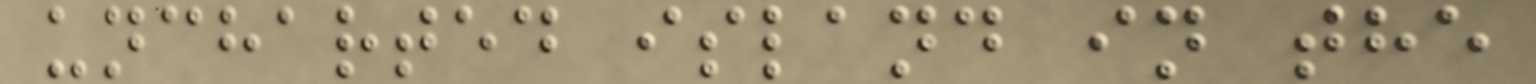uncharted island in the
